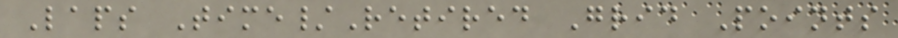Laps Time/Retired Grid Points
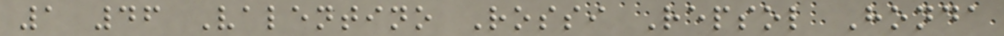1 46 Valentino Rossi Repsol Honda
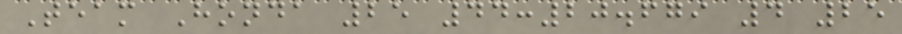Team Honda 25 44:20.679 4 25
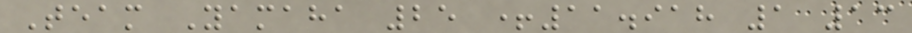Team Yamaha 25 +11.918 1 13
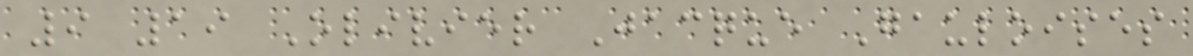9 19 Olivier Jacque Gauloises
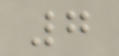7
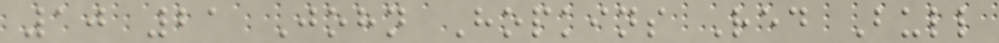10 21 John Hopkins Red Bull
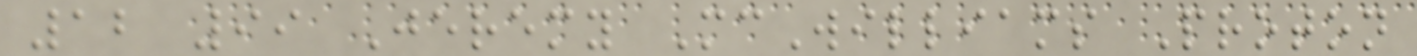12 99 Jeremy McWilliams Proton
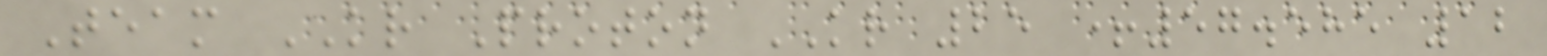Team KR Proton KR 25 +57.585 12
